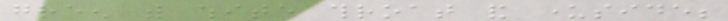green with white throat and underside;
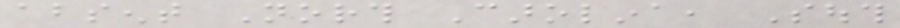absent North Carolina, South
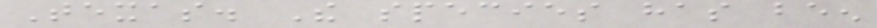Texas. The species has been
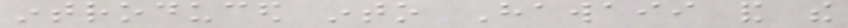introduced into Hawaii and the
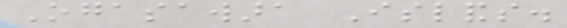Ogasawara Islands.
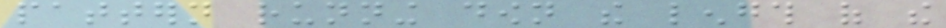pattern running down the length of the
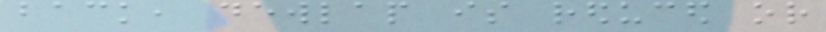back, dewlap is reduced or
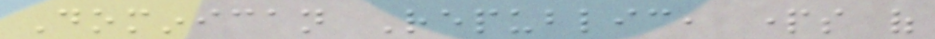Dominican Republic, parts of
